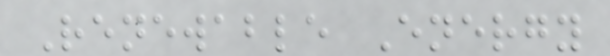Renewable Energy
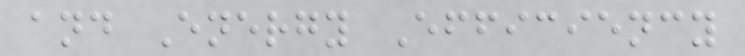and Energy Efficiency
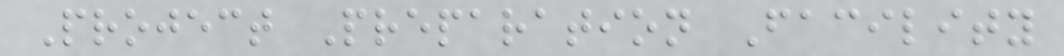Project Preparation Facility
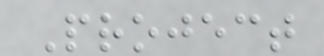Project
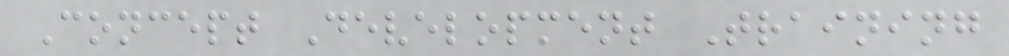Concept Development Training
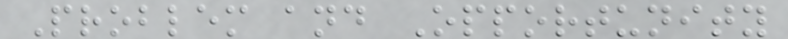Problem and Opportunity
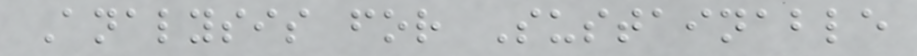Analysis for Sustainable
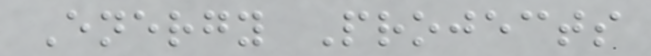Energy Projects
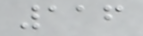116
